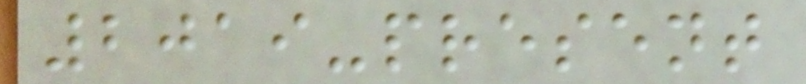2019-present
